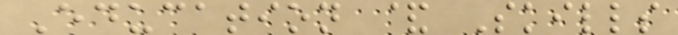Education & Skills
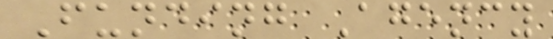Funding Agency
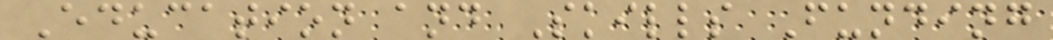Education and Skills Funding
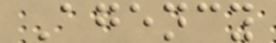Agency
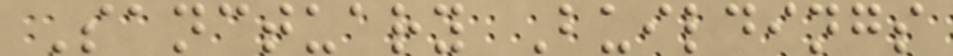Sanctuary Buildings
